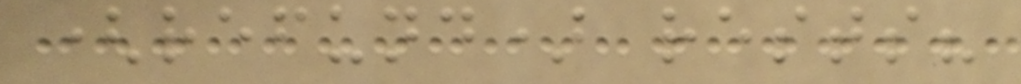(refund) rests?
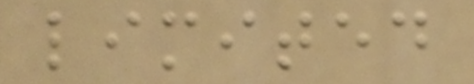limited
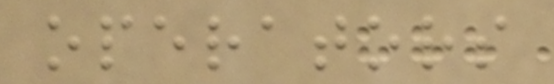operators
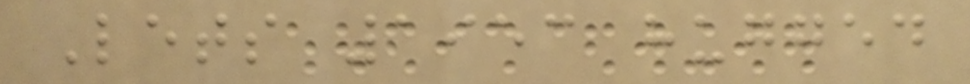Lets 1953 hugged
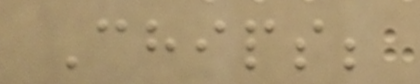Chips;
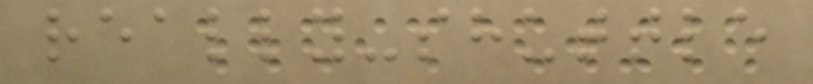really-shuttle
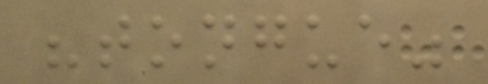"tongue"
